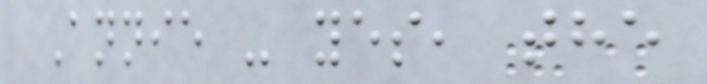Annie - yes, the
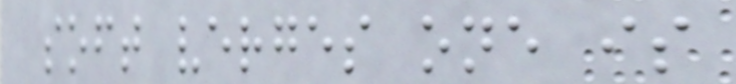soft verges one is
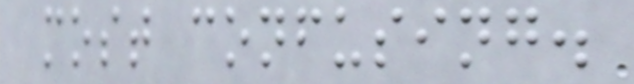most confusing.
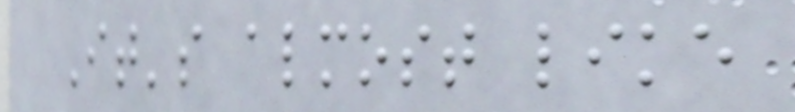It's almost like
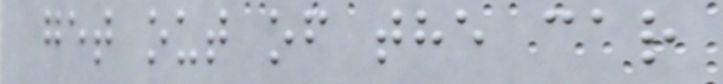get out of the car
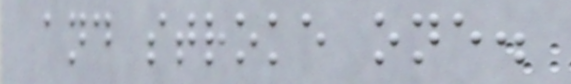and stroke one.
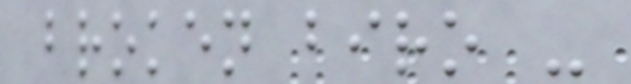broken biro -
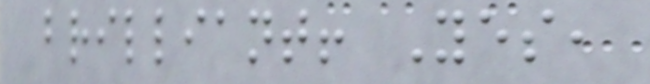brilliant! Yes,
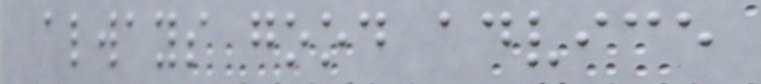always good advice
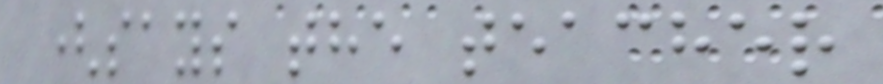(says the teacher
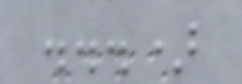...)
